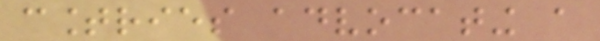countries advocating a
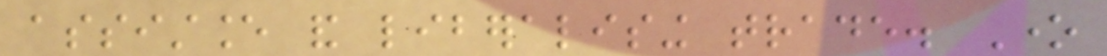assistance and liberalising trade. One
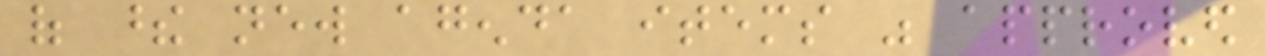of these new agenda items was approved
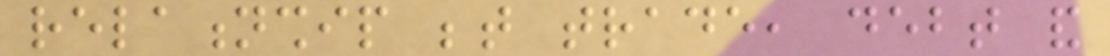relationship between trade, debt and
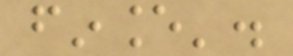finance'.
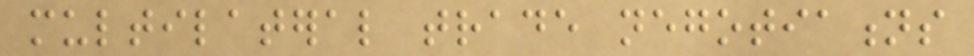multilateral trade negotiations
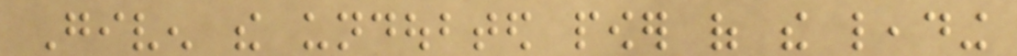Given the undoubted power of the leading
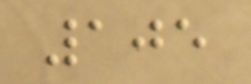105
